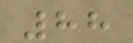88
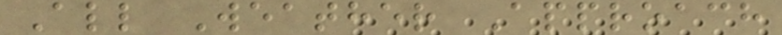All Weather Approach
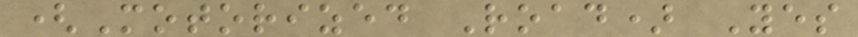(Motorized Road) Yes
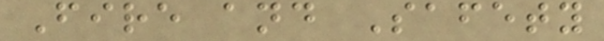Fire and Safety
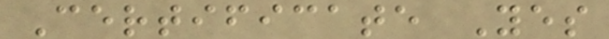Certificate Yes
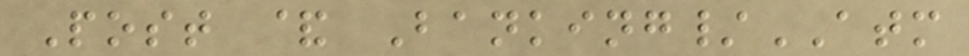Post & Banking/ATM
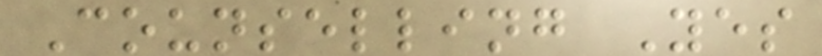Counselling Yes
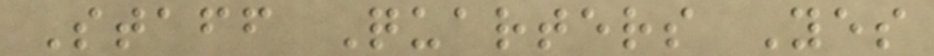Staff Quarters Yes
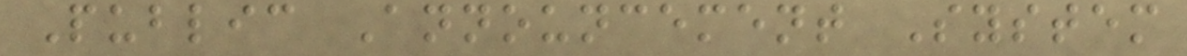Public Announcement System
